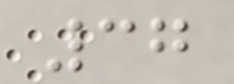37
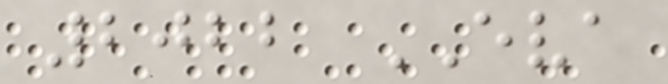2022 EVA
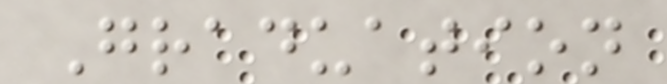Graduation
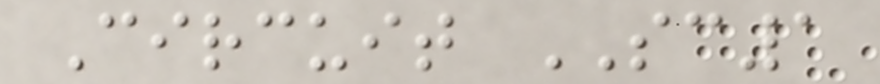Circuit SC1
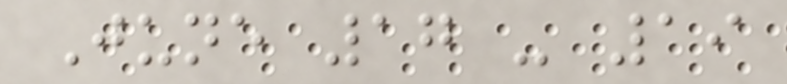June 17 - 19
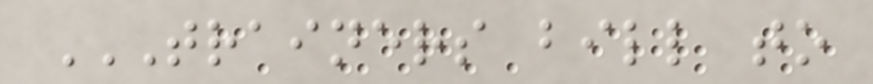TRAINERS BILL TO
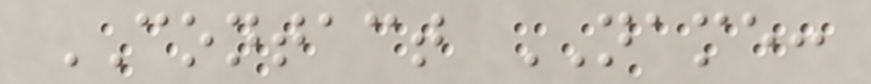CONTACT NAME:
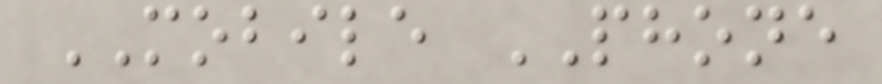MOBILE PHONE
